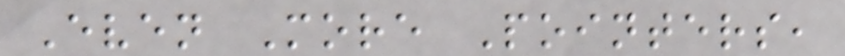Even More Pointers,
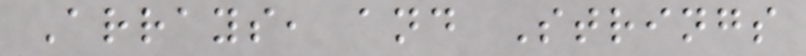Arrays, and Strings
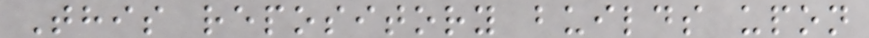This repository builds upon
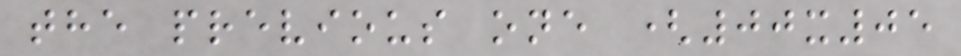the previous one (00x05
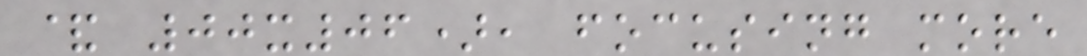& 00x06), focusing more
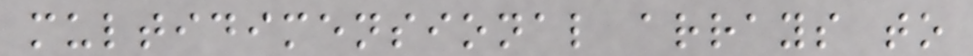multidimensional arrays to
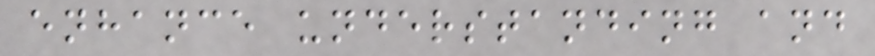enhance understanding and
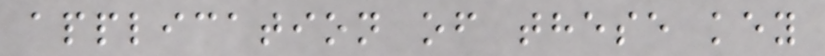application of these key
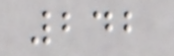242
